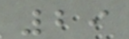29
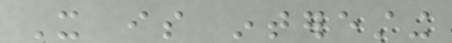It is interesting
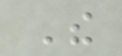The
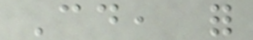Could, for
